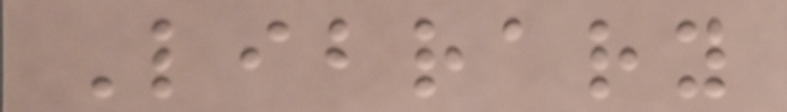Library
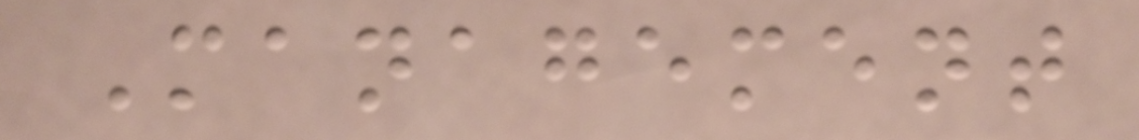Management
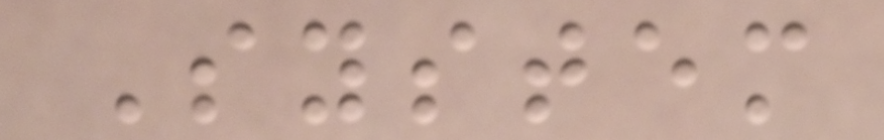System
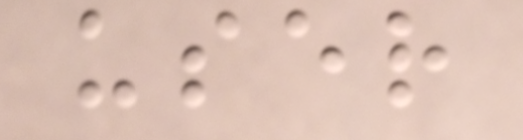user
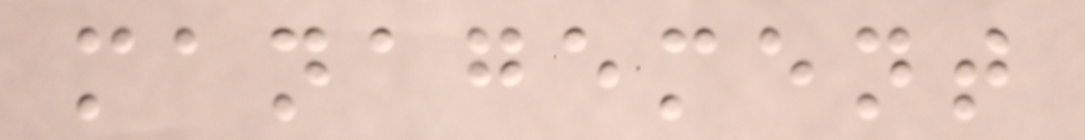management
